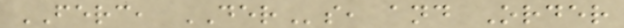FERC, DERs, and Order
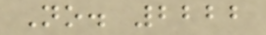No. 2222
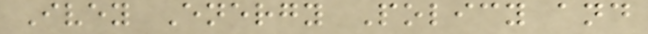Ivey Energy Policy and
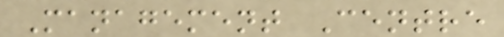Management Centre
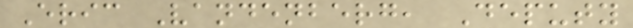Eric Vandenberg, Deputy
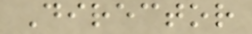Director
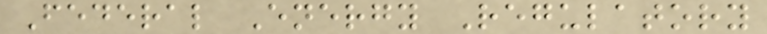Federal Energy Regulatory
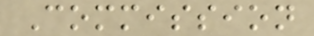Commission
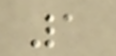1
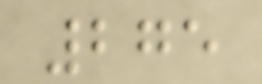275
